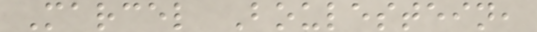Marcel Boulestein,
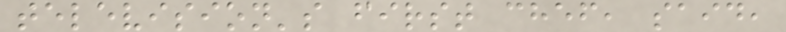television's first chef, said,
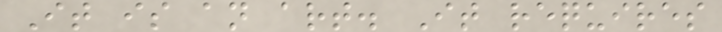It is an art. It requires
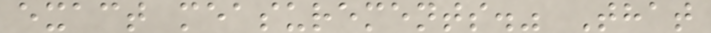exact measurements." That
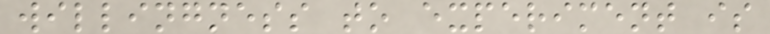willingness to experiment is
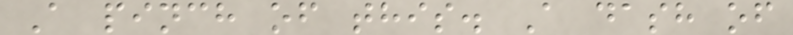A pinch of this. A dash of
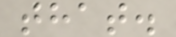that.
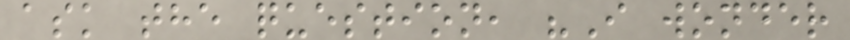ask the question, "I wonder
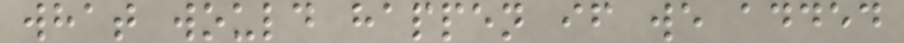what would happen if we added
